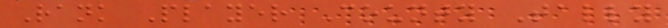Rank Player County Tally
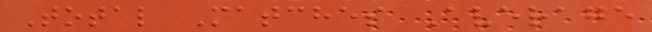Total Matches Average
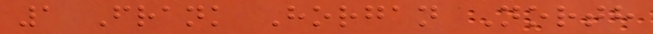1 Frank Horgan North
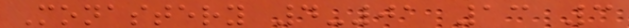Monastery 4-01 13 3
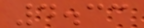4.33
